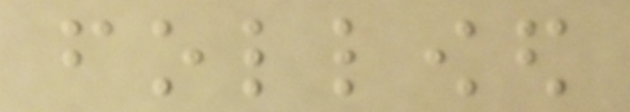followed
